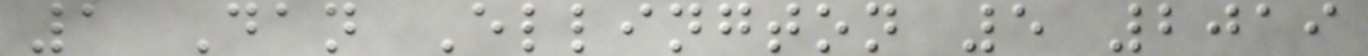1 Dan Ellington 5 2019
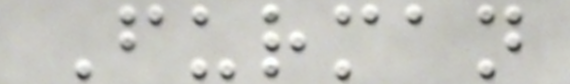Furman
